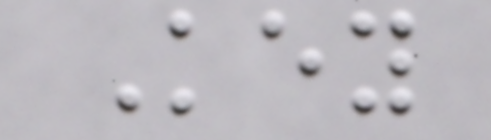Key
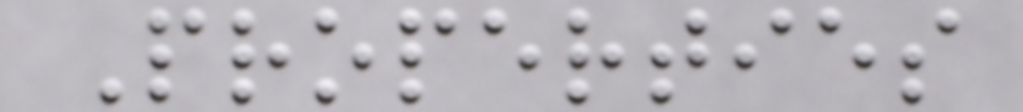Properties
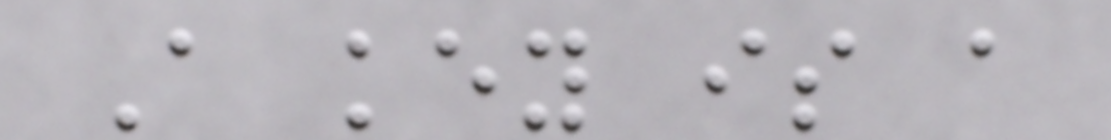A key is a
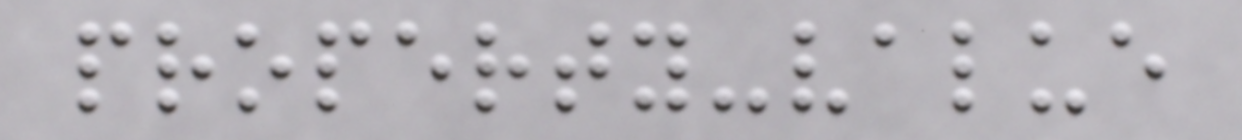property-value
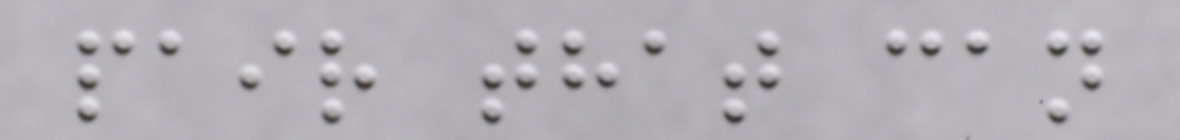pair that can
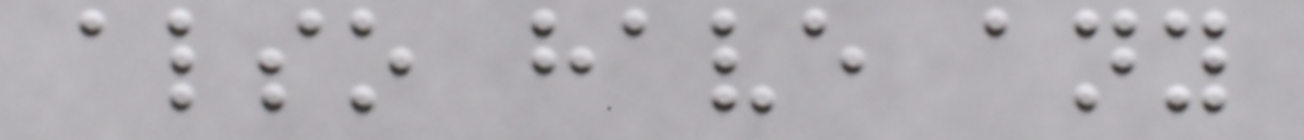also have any
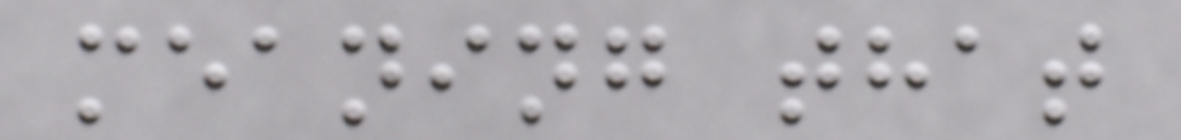meaning that
